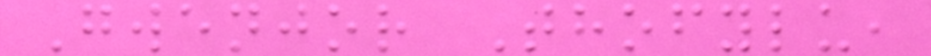Gwenjor Thofylu,
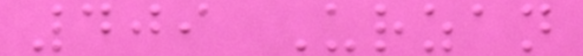409 Urzan
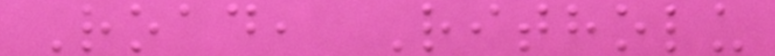Road, Ritholu
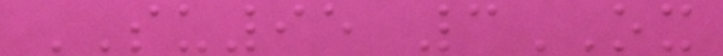SU95 3OX
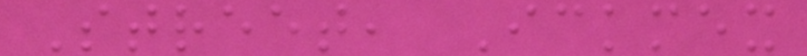Street, Ickmex
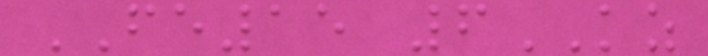FE15 6KZ
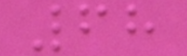68
